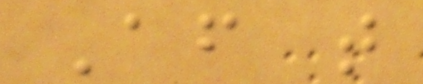After that
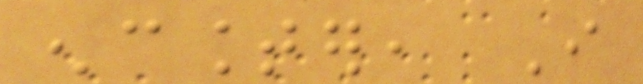encounter, I
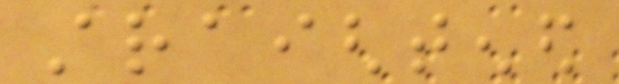straightened
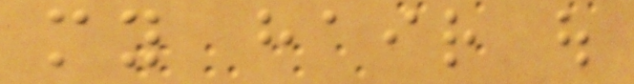my hair out
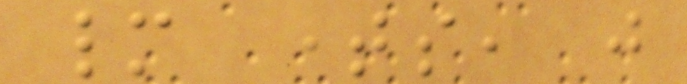many times, just
